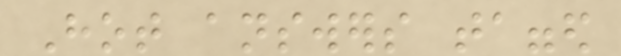Hot answers tagged
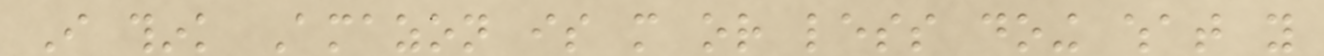I think Amazon is more or less doing what you
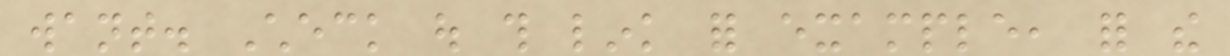want. Check out this link for example, for the
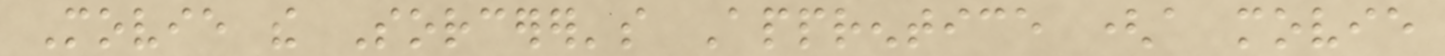Movie the Sorcerer's Apprentice (a movie
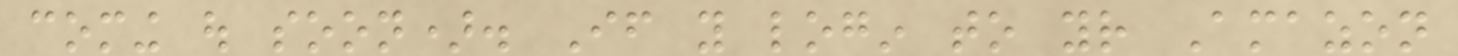coming out soon). If you login to your Amazon
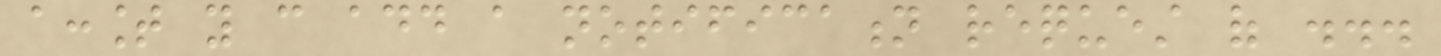account you can add a notification request of ...
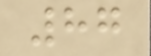87
